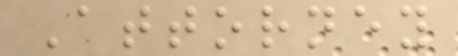Attorney
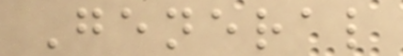General
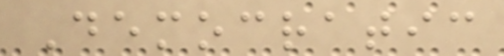Democratic
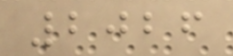2026
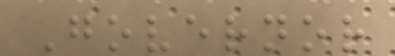Governor
